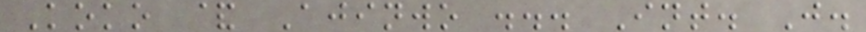Koko & Ajinwo ... Int. J.
